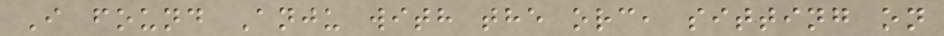I found Anju with the orc, sitting on
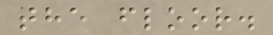the floor.
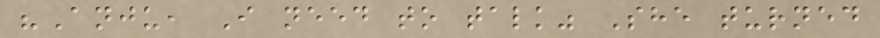"Anju, I need to talk" She turned
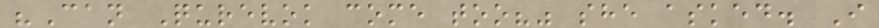"Can Qurevok come too?" she asked. I
